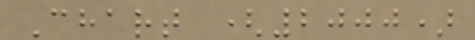Chart (2000)
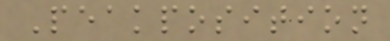Peakposition
